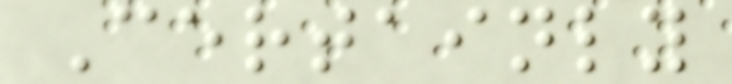Certainly
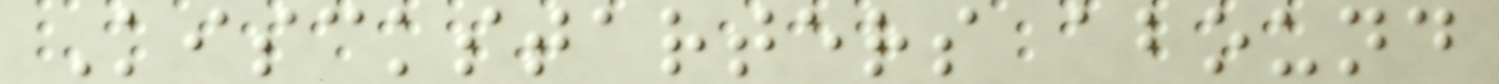Kisckstarters abound
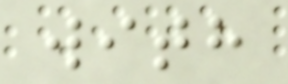with
